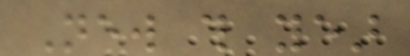New this year
